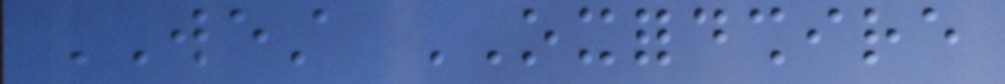WEST OXFORDSHIRE
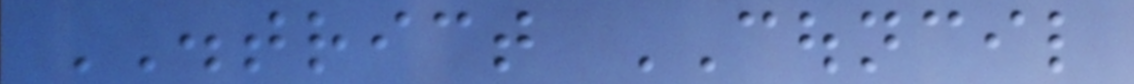DISTRICT COUNCIL
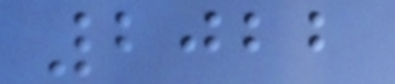2022
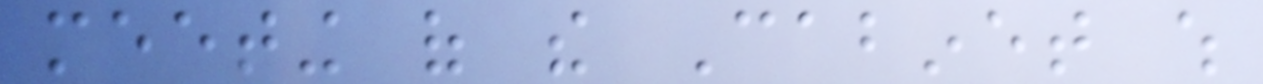meeting of the Cabinet which
